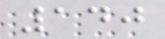140
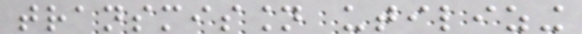transmission utilizing
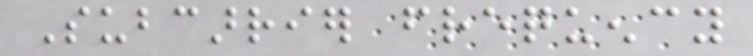Subcarrier frequency
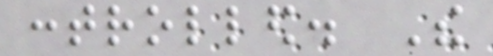controlled. The
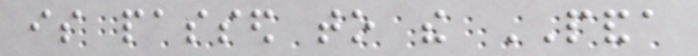is passed to the PANDA
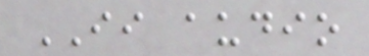II audio
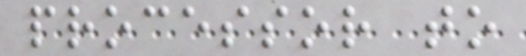processor to
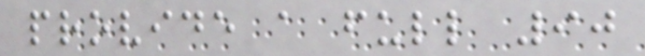provide a full 90
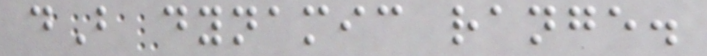dB dynamic range.
